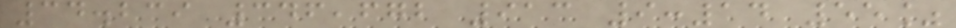34.239 346,672 913 9:14 55%
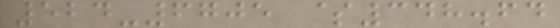524-6705 $348.64
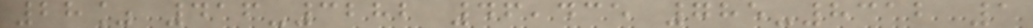28% 416-3282 46,435 785-8312 1
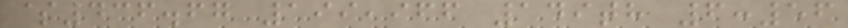$436.67 199,966 149th 6:56
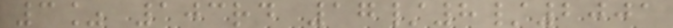3% 103rd 17/8/2001
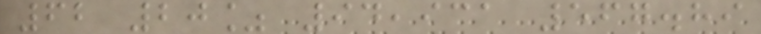62 20% 94,931 567.89
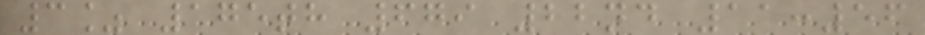3% 175th 679 22nd 11:56
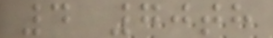4 70th
